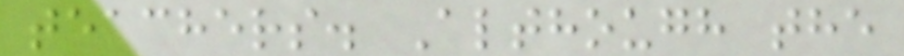teachers. Although the
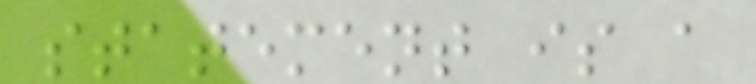statement is a
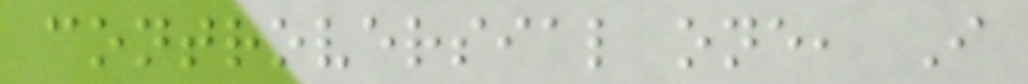controversial one, I
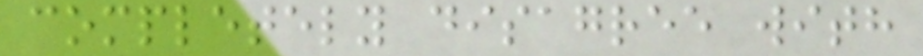completely disagree with
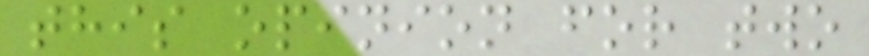this opinion for two
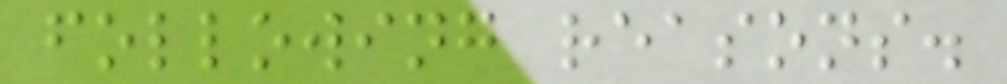following reasons.
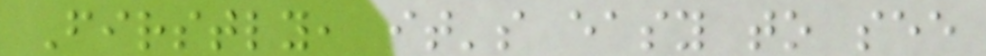Firstly, it's easy to see
